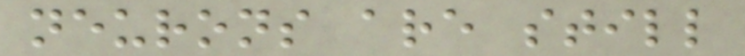neurons are still
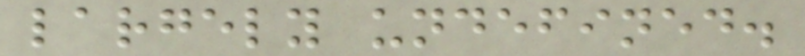largely undefined.
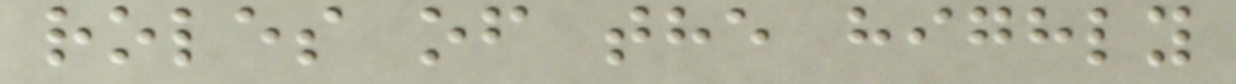roles of the highly
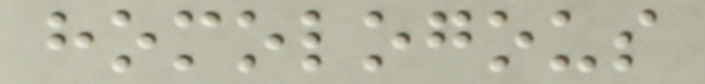homologous
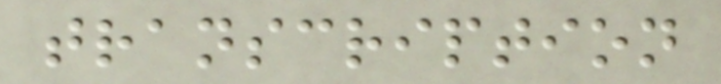transcription
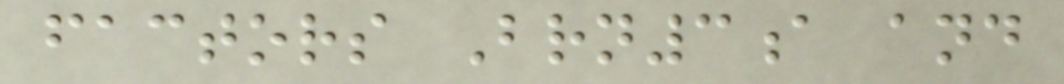factors Brn3a and
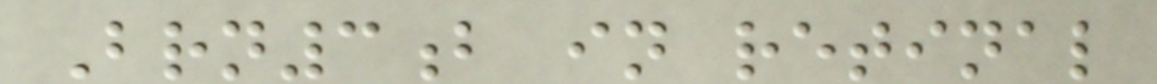Brn3b in retinal
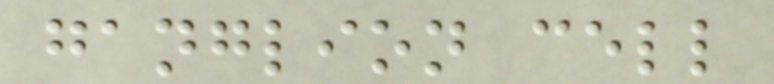ganglion cell
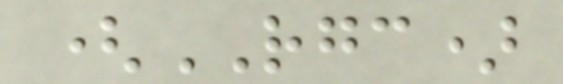(RGC)
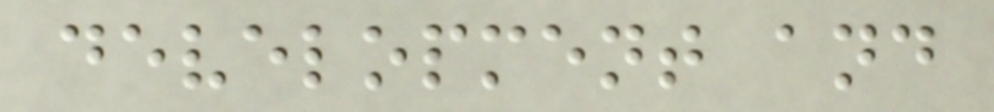development and
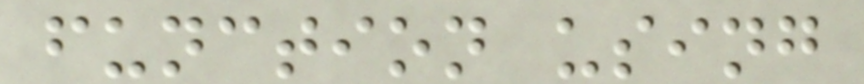function using
